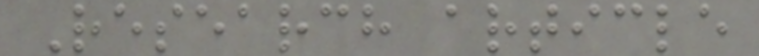Research article
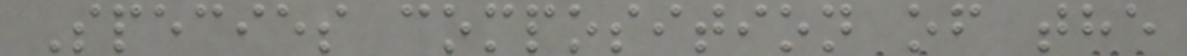Species composition of the
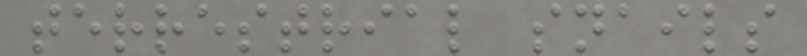terrestrial snails
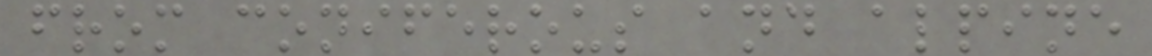from coniferous and alpine
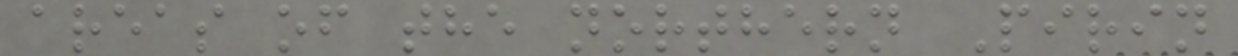areas of the northern Pirin
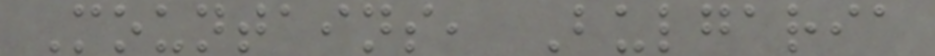Mountains, Bulgaria
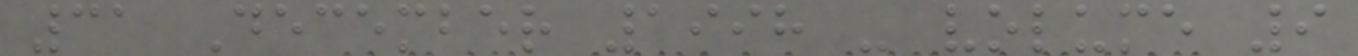31 December 1998 - volume 9
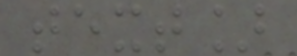text]
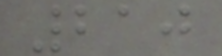210
